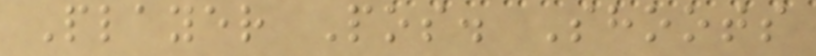Player Pos. Shoots
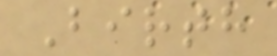Birth
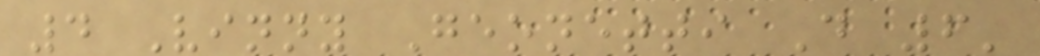4 Vinny Geonetti D 6'
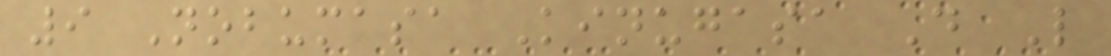9 Nobumasa Kinugasa D L
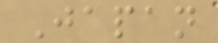Japan
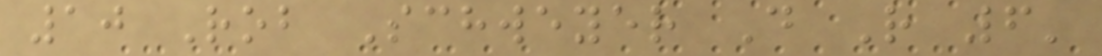10 Rob Schweyer D R 6'
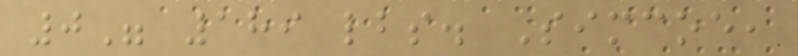0" 189 lbs. Simcoe,
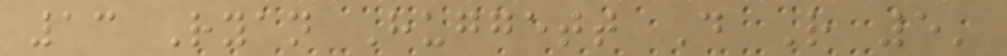13 Ryan Huggett D R 5'
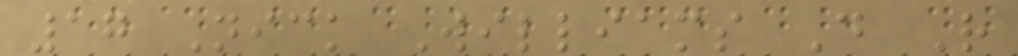17 Nick Williams D R
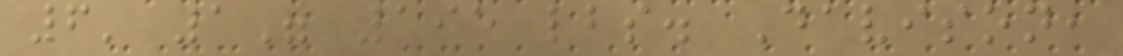6' 1" 195 lbs. Davison,
